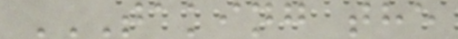TAKING THE
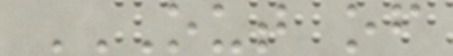OUT OF
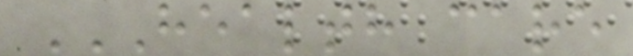HEALTH CARE
